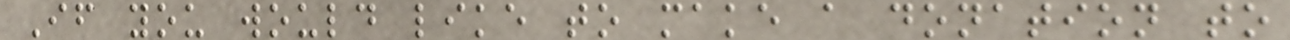If you would like to make a donation to
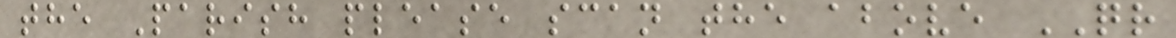the Parish please scan the above QR
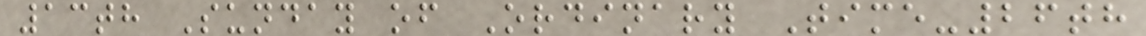13th Sunday of Ordinary Time-26th
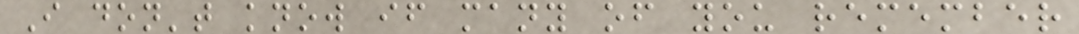I don't know if many of you remember
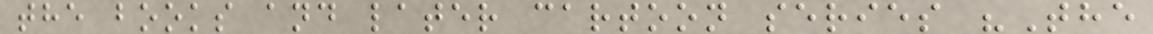the books and later cartoon series "The
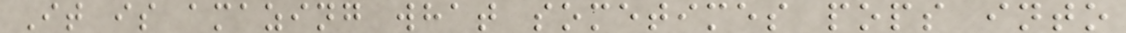It is amazing what sometimes pops into
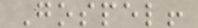Gospel!
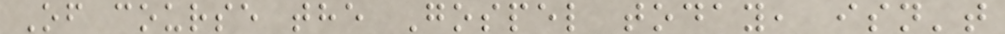Of course the Gospel today, isn't
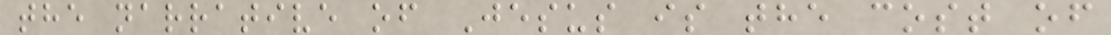the narrative of Jesus is the cost of
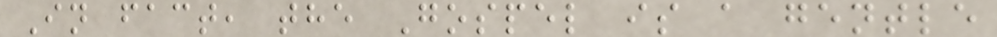In fact, the Gospel is a gentle
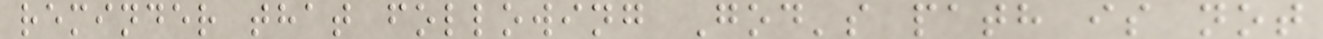reminder that following God's path is not
